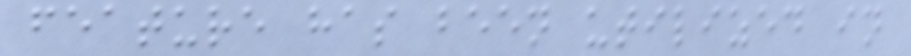feature has been utilized in
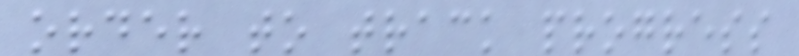order to track progress
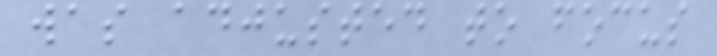was adjusted to focus
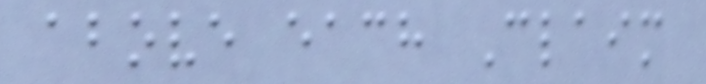above each Claim
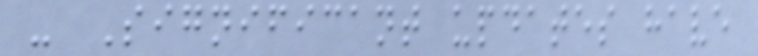- Significant updates have
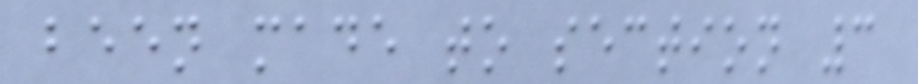been made to section 3
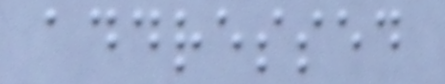addressed
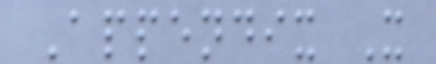Appendix X
